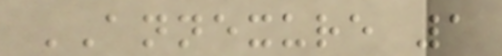ANNEXURE 1
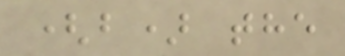(b) the
